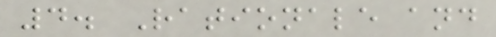4. Rationale and
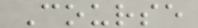Course
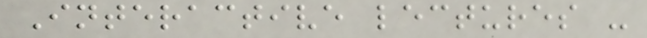Interactive lectures -
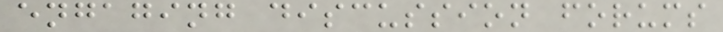engaging discussion forums
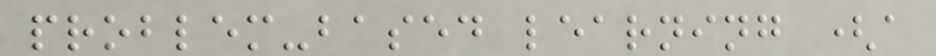problem-based learning (a
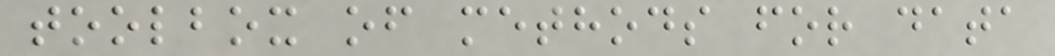toolbox of methods for data
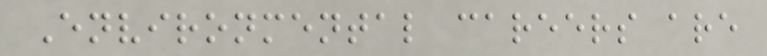Environmental careers are
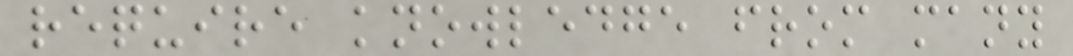require knowledge from many
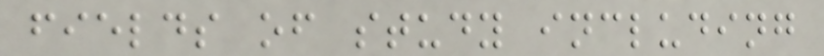fields of study including
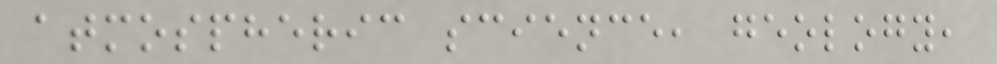atmospheric science, geology,
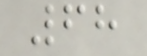68
